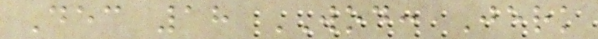Dec 18 WOD: Jerk
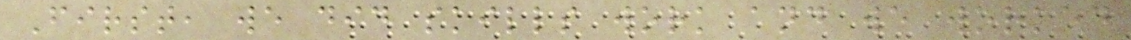First, we did skills work and we worked
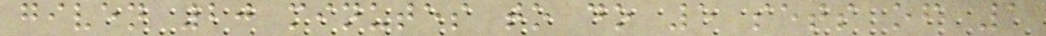given 20 minutes to do 5 sets of 1
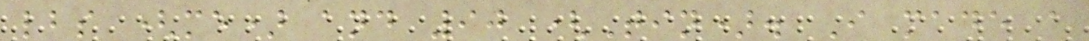lbs (me) and 90 (Tin). I made a
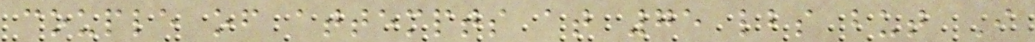couple of attempts at 75 lbs but I
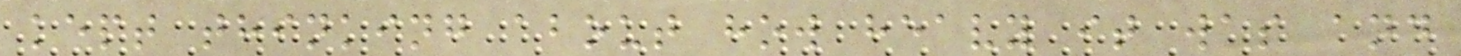kept thinking about how heavy it was and
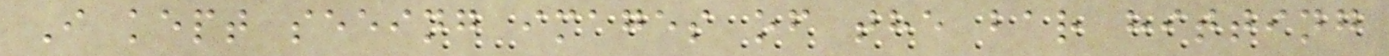I kept seeing images of the bar hitting
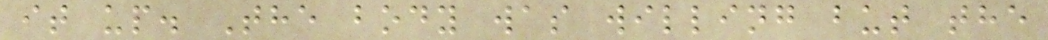it up. The body was willing but the
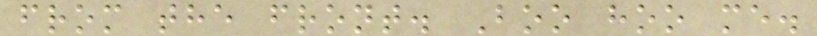from the front. Boo hoo me.
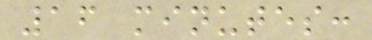16 minutes:
